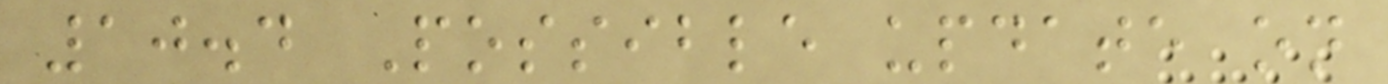10.4 Possible update on
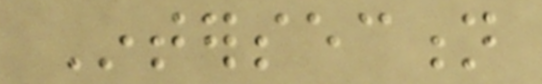Intersection
